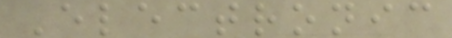Electronic
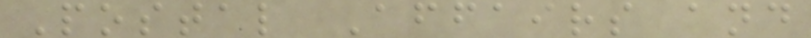Postal Affairs and
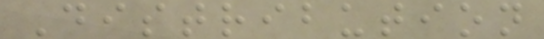Distribution
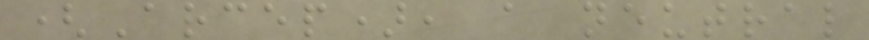(Arcep), a neutral
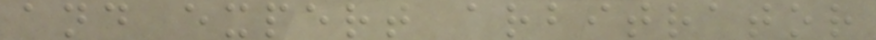and expert arbitrator
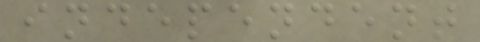independent
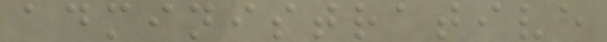administrative
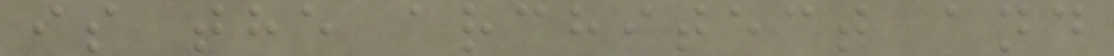is the architect and
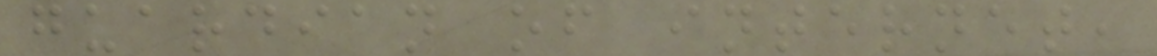guardian of internet,
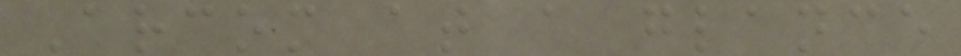Arcom at a glance
